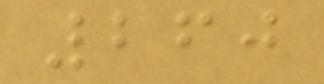260
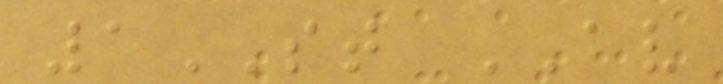1ST AV
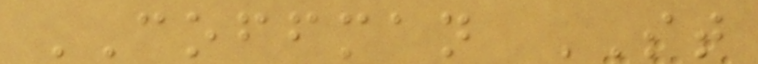COFFMAN ST
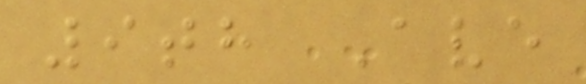9th Ave
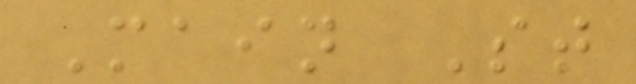Main St
